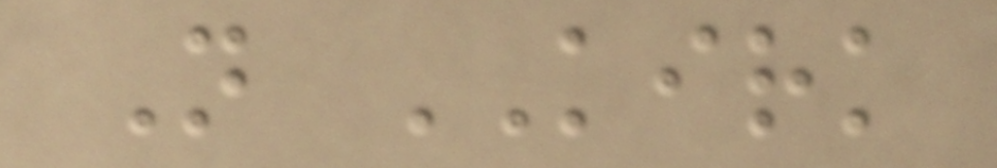N KIRK
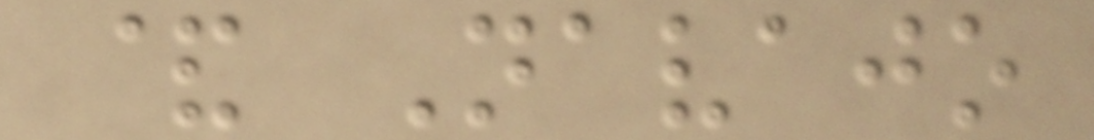& Navajo
